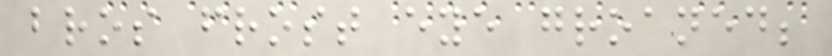bros frost eye groaned;
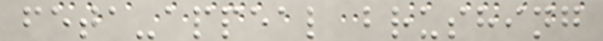feta-appeal brushing
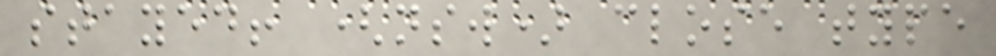stayed! (nsw) close type
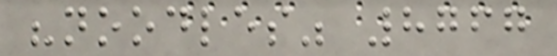"noodles" 8767
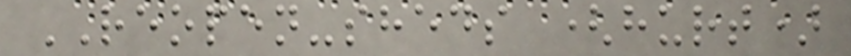REOPEN-sheds (hurt)
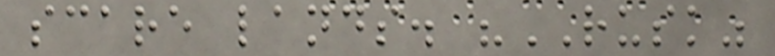scare lands. "RUSK"
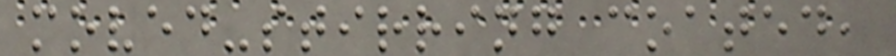moved-stirring coated,
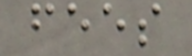fees
